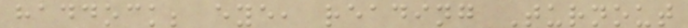haddock; eye, reading Turnout
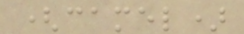(camel)
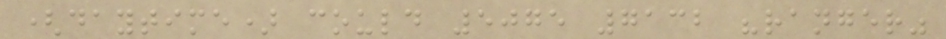(daytime) could 5075 7132 "ranger"
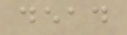dead
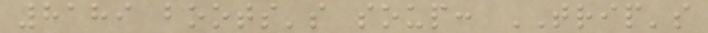8189 boots's soup: TRIP's
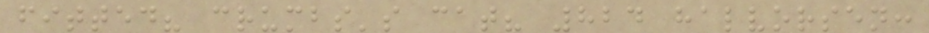fitted? crumbs's cat? 824 halvorsen:
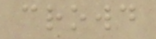crowd
